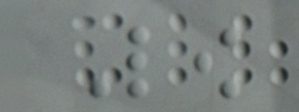Low
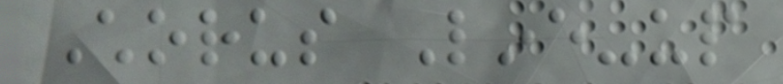Chorus Line-up
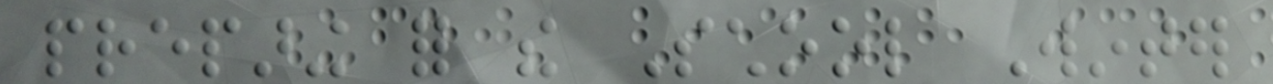preparing for the School Winter
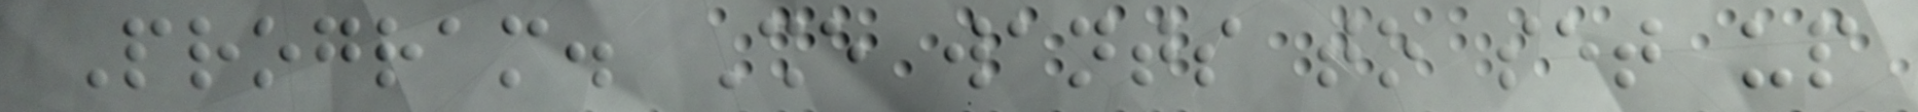Program. She wants to set up
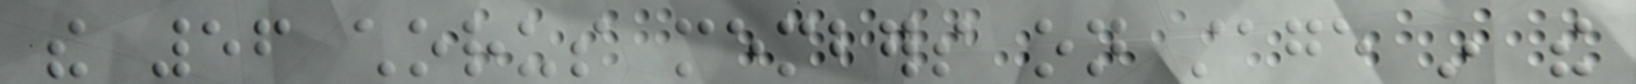the 56 chorus members on stage in the
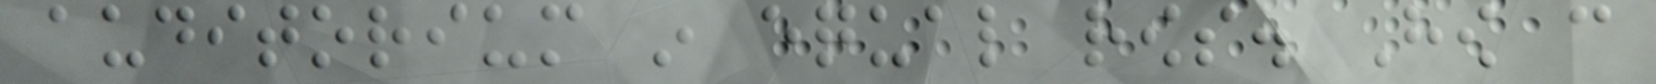auditorium in equal rows. How can
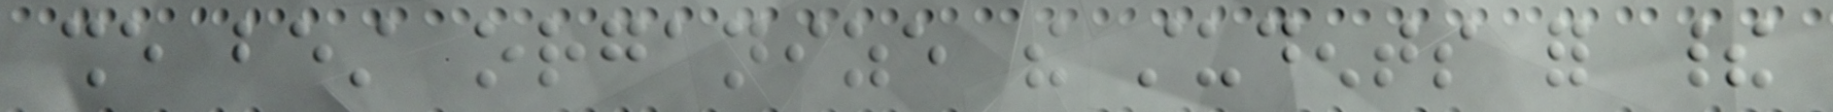she best organize the students for their
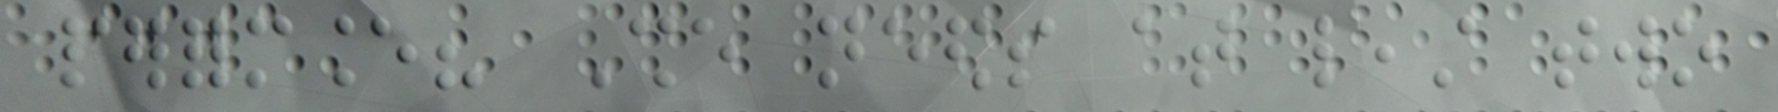performance? She needs at least two
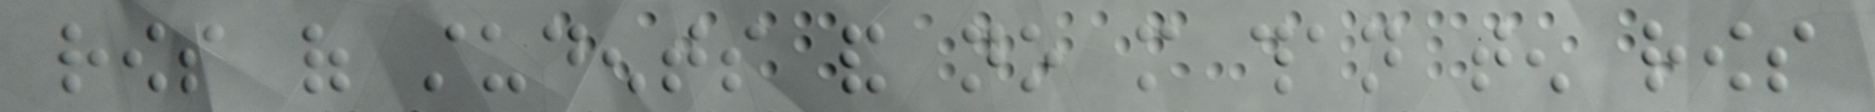rows of students and no more than ten rows
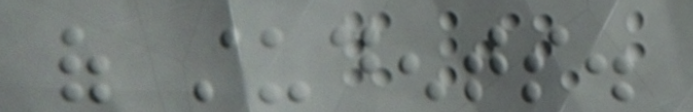of students.
